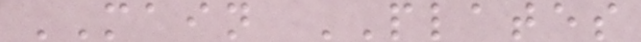MAIN PLATES
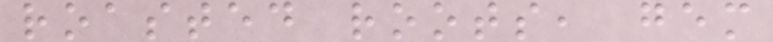roasted roots, gem
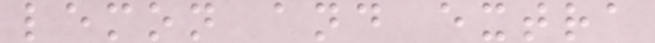lemon and extra
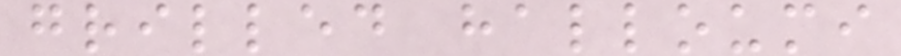grilled halloumi
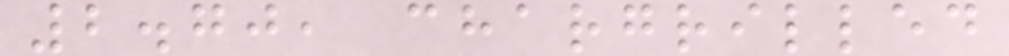2.70, chargrilled
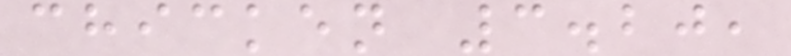chicken 3.20,
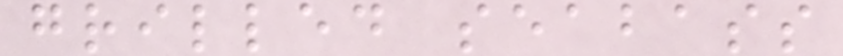grilled seabass
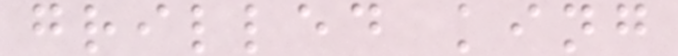grilled king
